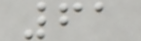61
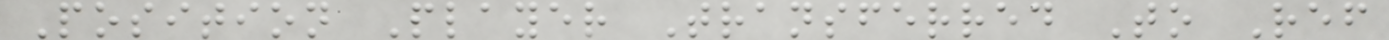Position Player Transferred To Ref
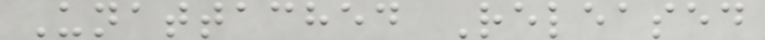Unattached Released
